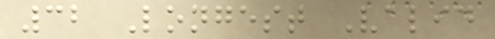32 Longest Valid
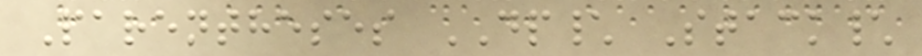Parentheses DP\ Stack\
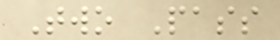Two Pass
